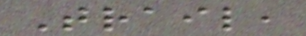Trail,
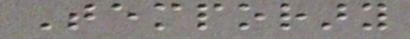Temporary
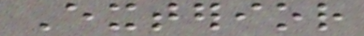Exterior
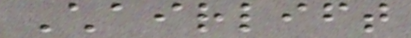Chairlift
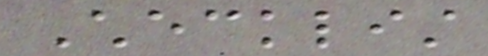Checklist
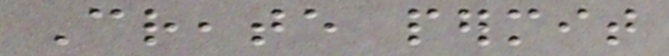Create permit
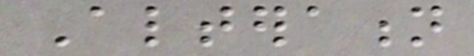Alteration
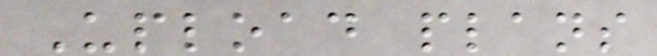Upload plans
